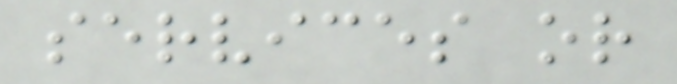services or
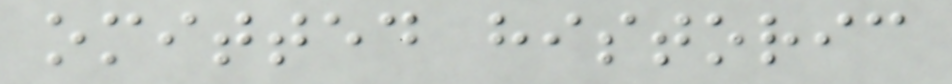omitted historic
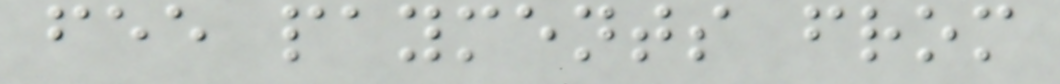fee payments from
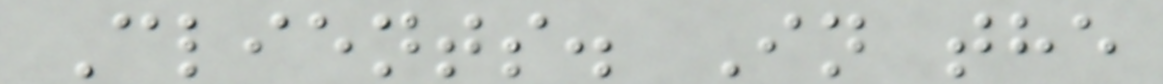Clients. In the
